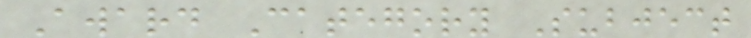Award Category Subject
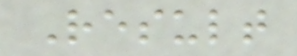Result
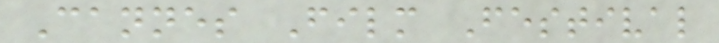Cannes Film Festival
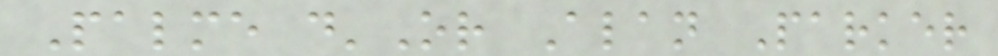Palme d'Or Alan Parker
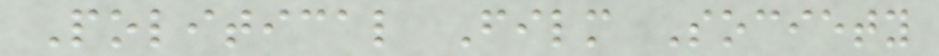Political Film Society
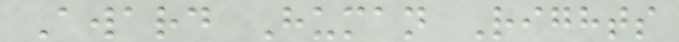Award Human Rights
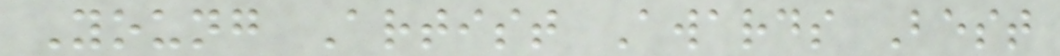Young Artist Awards Best
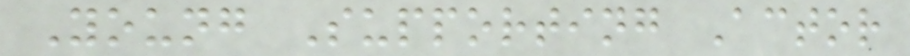Young Supporting Actor
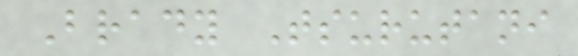Brady Tsurutani
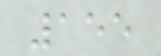155
